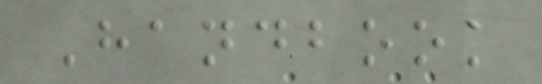Handbook
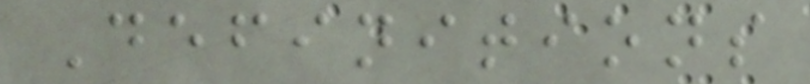Definitions
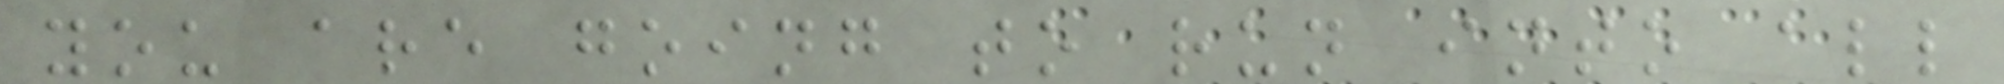you are going to run into all
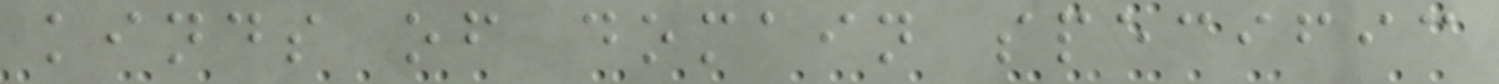kinds of domain specific
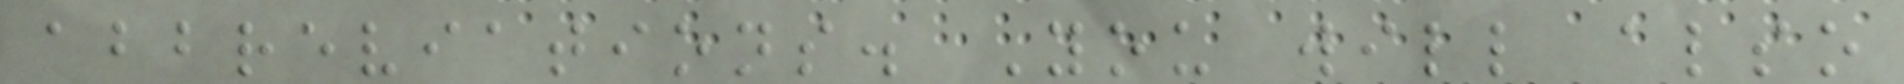abbreviations. You will also
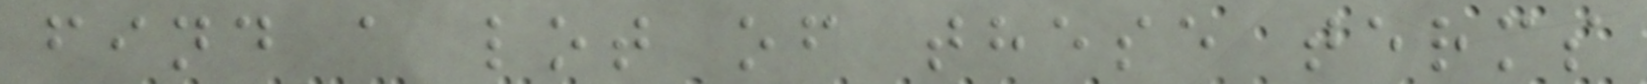find a lot of these terms
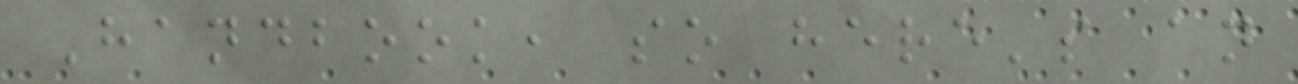Handbook, so here's an
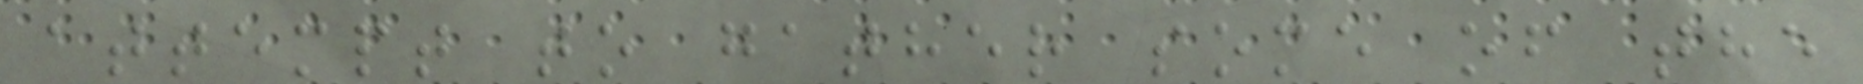attempt to gather some of the
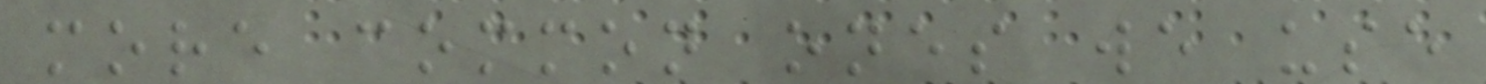more common ones we use
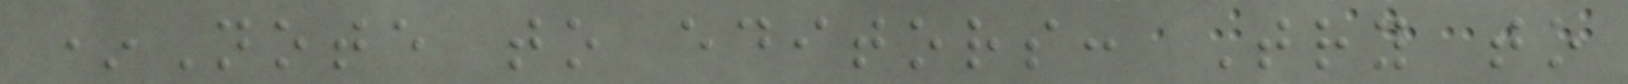*Note to editors: Try to
